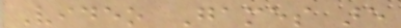Video Games are
